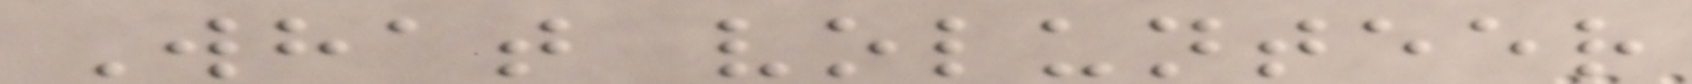What volunteer
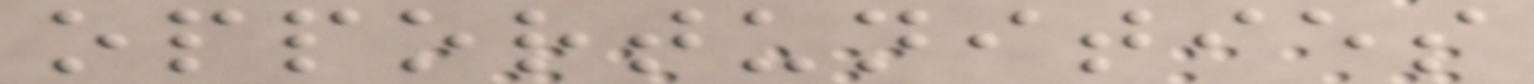opportunities
